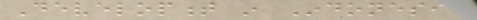Development in Indonesia
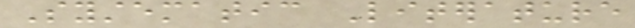Systematic Literature
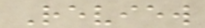Review
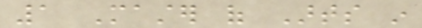1 Master of Arts in
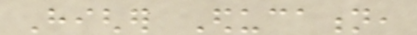Higher Education,
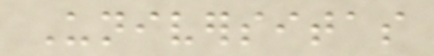Universitas
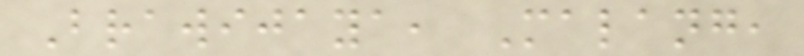Brawijaya, Malang,
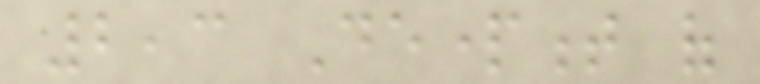2,3 Department of
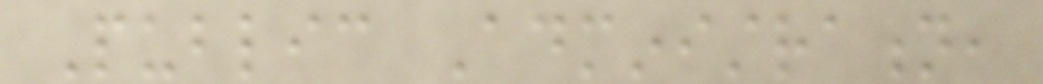Public Administration,
